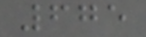675
